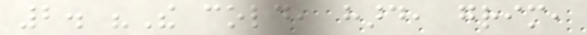2. "The cold, hard, grim,
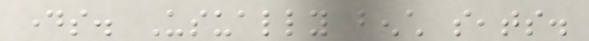days. Usually bench seats.
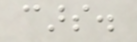cars.
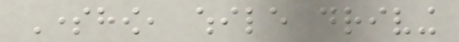Somehow, while driving
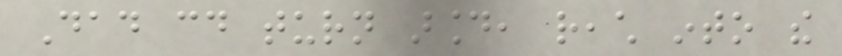Dad could turn around, reach into the
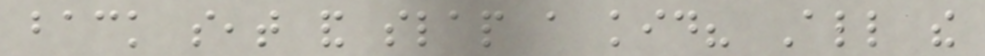back seat and slap a kid? All the
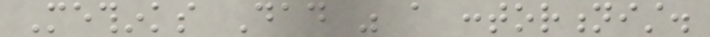Methinks Dad was a contortionist.
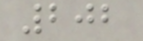202
